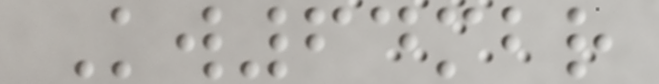Kw64mbr
